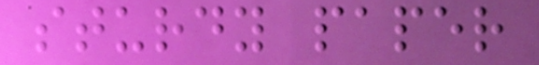sturdy paper
